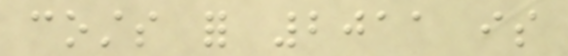costs for 2011 is
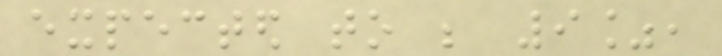expected to be 9%,
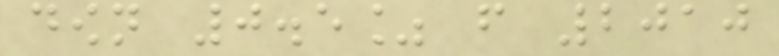down 0.5% from 2010
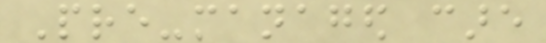Pre-managed care
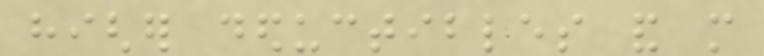higher deductibles and more
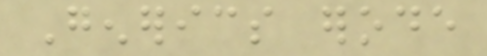Generics erode
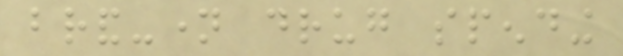brand-name drug spending
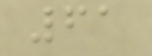61
